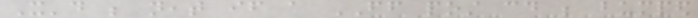It'd be neat if a FF post could be bumped
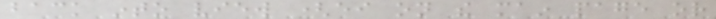back into view (either on the main page or
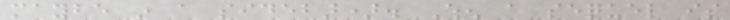maybe in a sidebar). When a sequel is
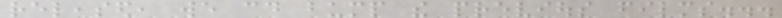released, we could bump the previous films...
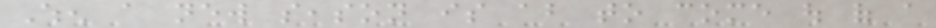When a new season is about to come out of a
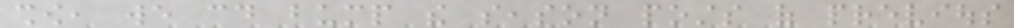show, we could bump the season posts of previous
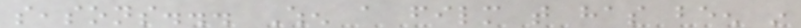seasons... When a film that has been in
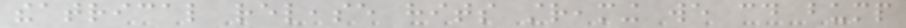theatrical release hits streaming we could bump
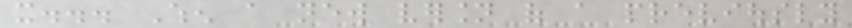it... When a new version of a previously
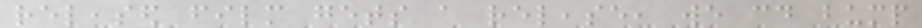released film gets a release, we could bump
